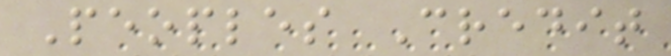Peoples Credit
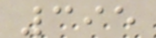395
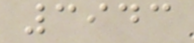3943
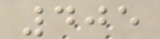405
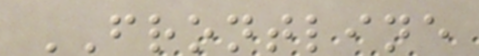FRONTLINE
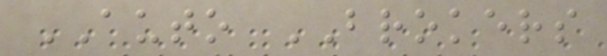AUTO BROKERS
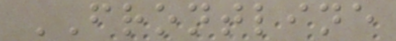FRONTLINE
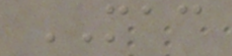MAC
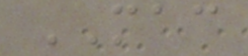MAC
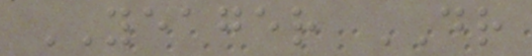YEAGER DR
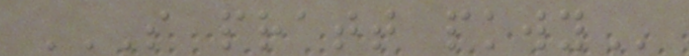S PRATT PKWY
